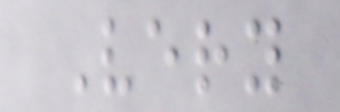Very
